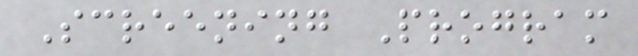Screening Program
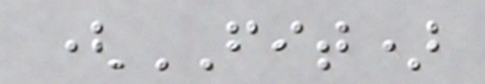(FIT)
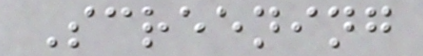Screening
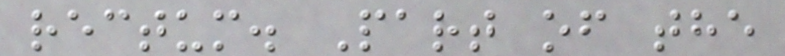rectum. Part of the
